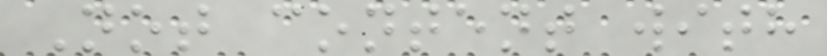Not content with
